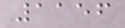1156
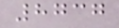8737
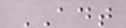ADT
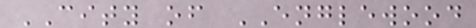CITY of ENGLEWOOD
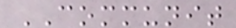COMMUNIT
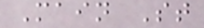Main St
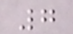7
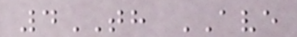4TH AVE
